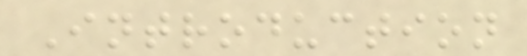Introduction
